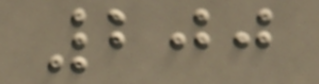200
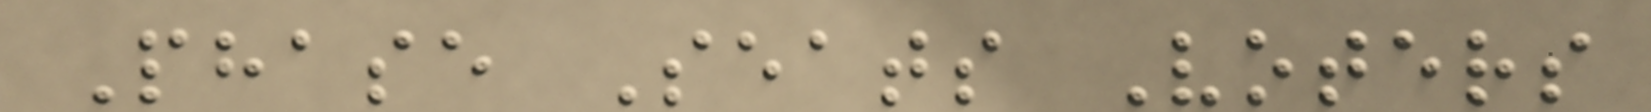Phase Seats Voters
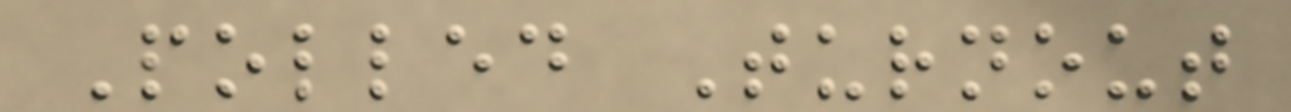Polled Turnout
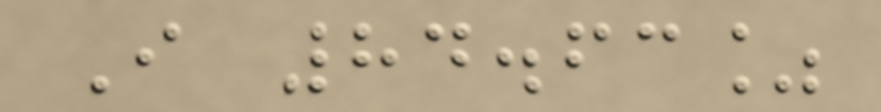I 84.63%
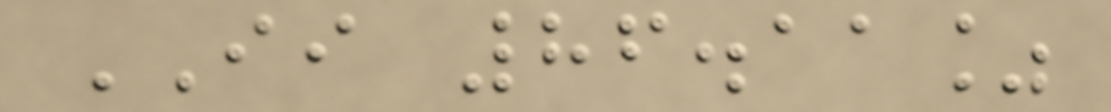II 86.11%
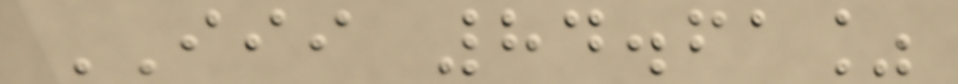III 84.61%
